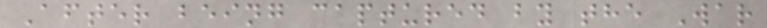After being captured by the War
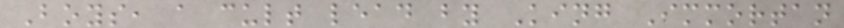Boys, a cult lead by King Immortan
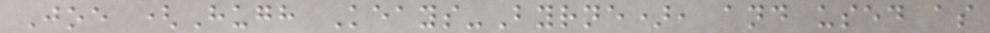Joe (Hugh Keays-Byrne), and used as
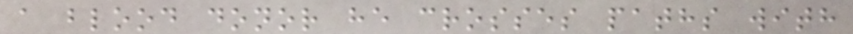a blood donor he crosses paths with
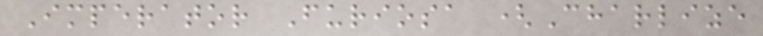Imperator Furiosa (Charlize
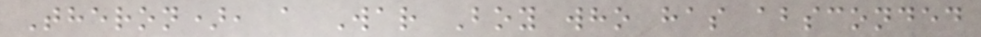Theron), a War Boy who has absconded
